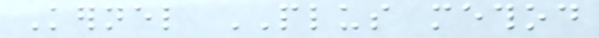Kernel PLUS method
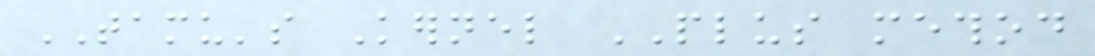TAMU's Kernel PLUS method
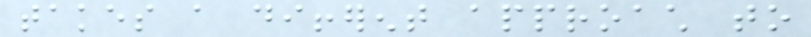takes a different approach to
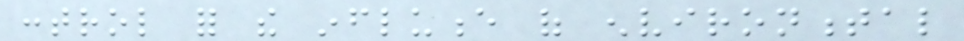control for the influence of environmental
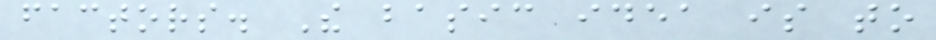factors. The basic idea is to
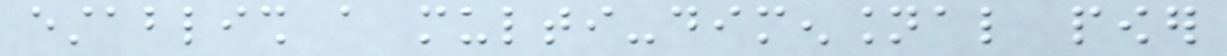establish a multi-dimensional power
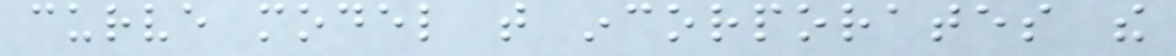curve model that incorporates the
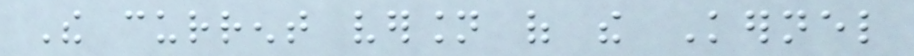The current version of the Kernel
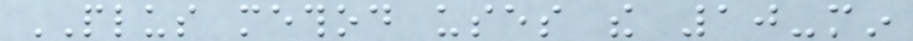PLUS method uses the 10-min
